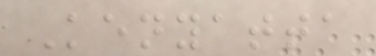Kenyatta
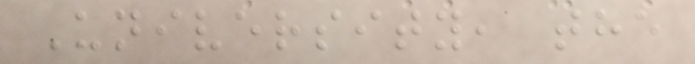University, the
